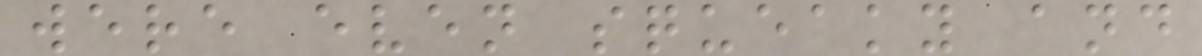were even squeaky and
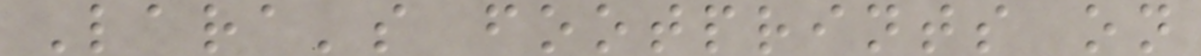Lara's footprints on
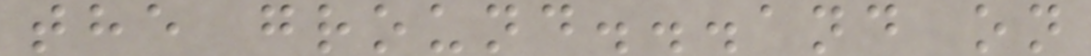the ground...and on
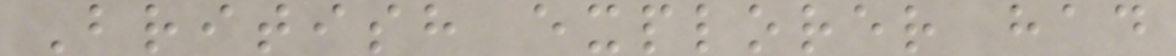British explorer had
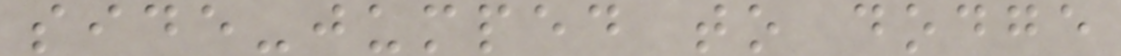side-jumped to dodge
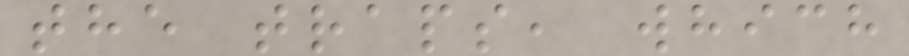the traps, which
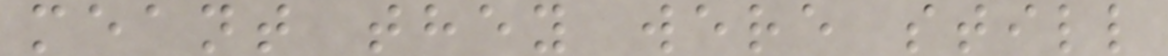meant they were still
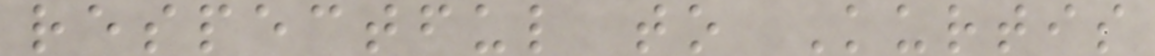respectful to Kurtis
